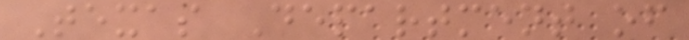Texas Department of
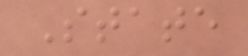State
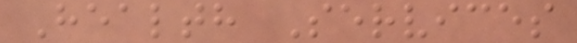Health Services
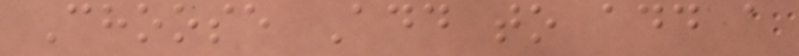Choose Add to add a
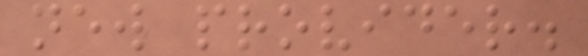new provider.
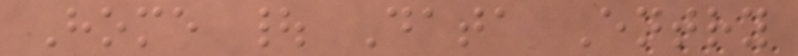Home | Data Entry
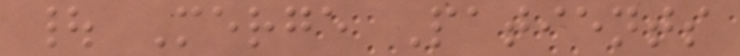| Merge Patients
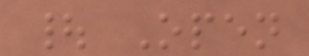| Open
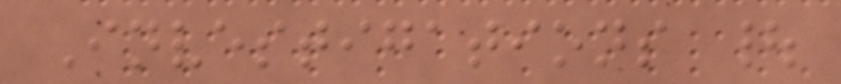Investigations |
